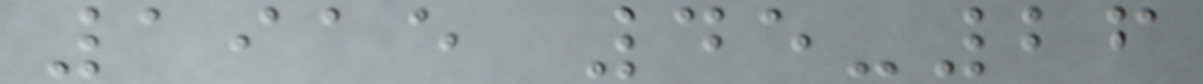1915 45-26
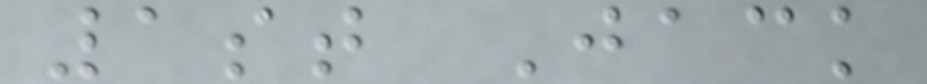1st Jack
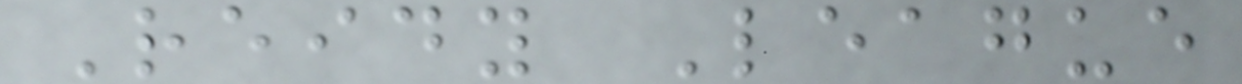Reidy League
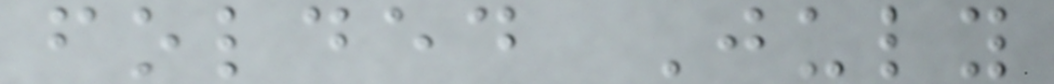folded July
